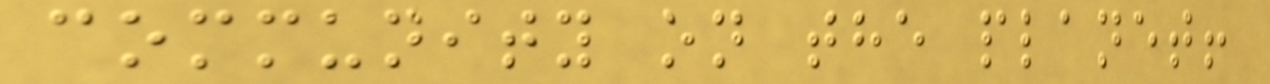community on the planet!
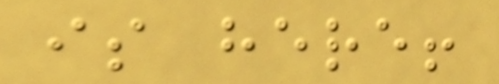is here!
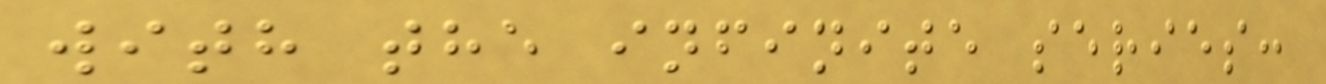with the infinite series:
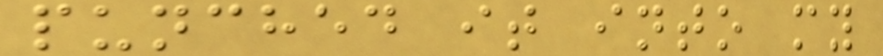punched it into my
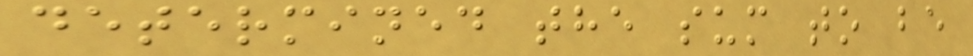determined the sum to be
